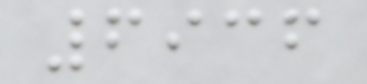6936
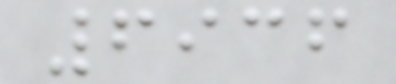6936
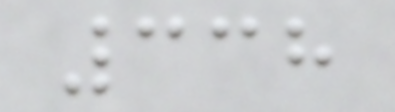338
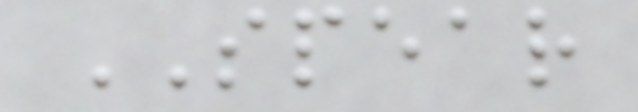SPEAR
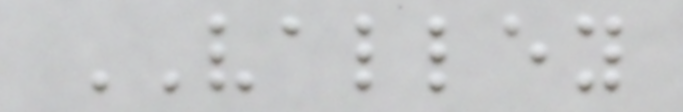VALLEY
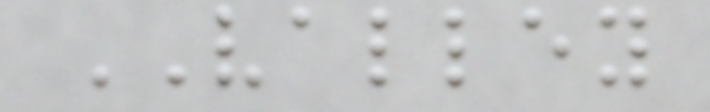VALLEY
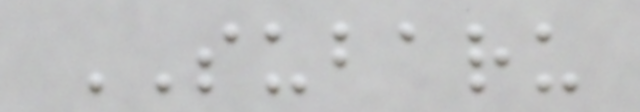SUBARU
